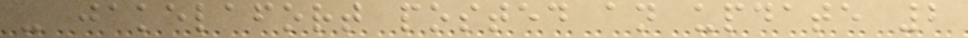- jakelafort posted an update 2
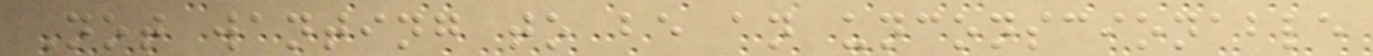Not wanting to be an unconscionable
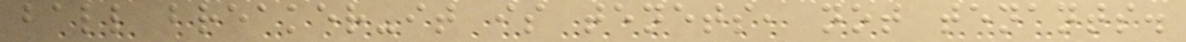ball breaker-it is tenets, not tenants.
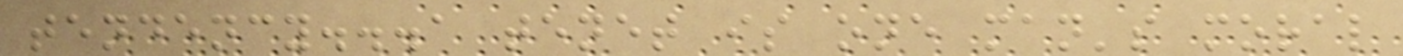tendency...a tenet is one man's moral
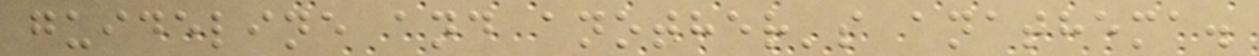guideline and another's anathema.
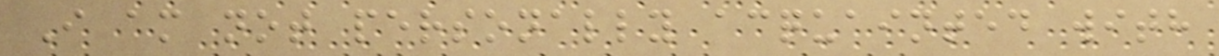I am not personally acquainted with
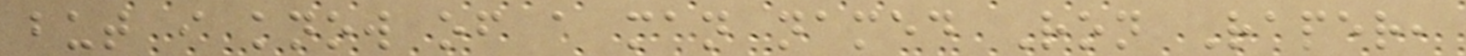but i know of a man named Ron Raper,
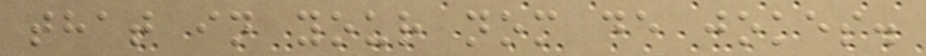that in your nom de jokes.
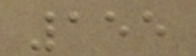155
